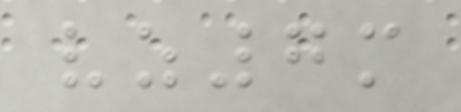vz7m
